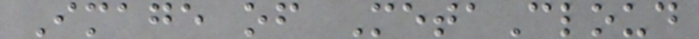Image of MetaCloud
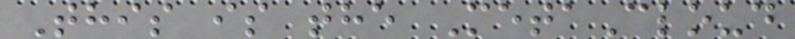This is the MetaCloud
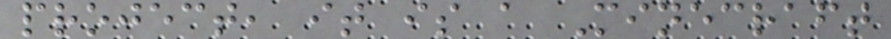project, it is a Minecraft
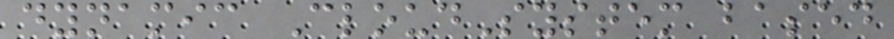dynamic CloudSystem based
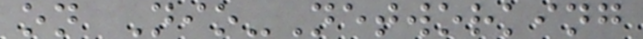on Nio-Networking
